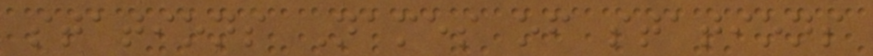stations Names of stations
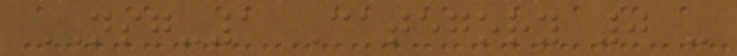NSG-1 Category 0 -
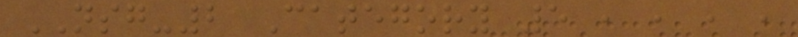NSG-2 Category 5 , , , ,
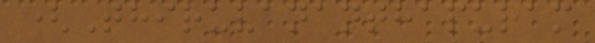(Thiruvananthapuram
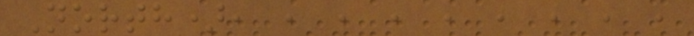North), , , , , , , , ,
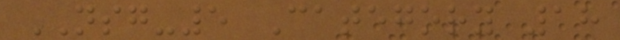NSG-5 Category 18
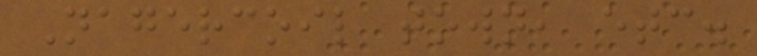Nagercoil town, etc.
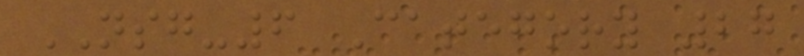NSG-6 Category 27
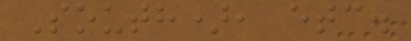South), etc.
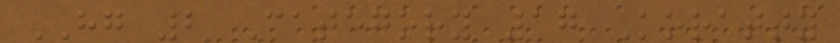HG 2 Category 17 Koratty
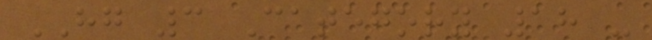HG 3 Category 18 -
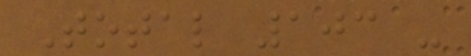Total 103 -
